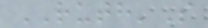RUTH'S
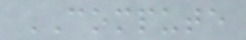COMPUTE
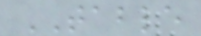TABLE
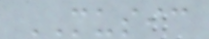MUSIC
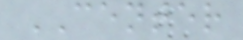CENTER
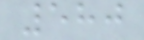580
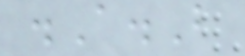.A.B
